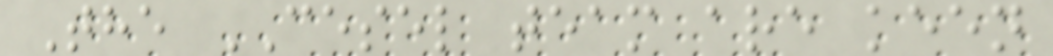The CESEL team are keen
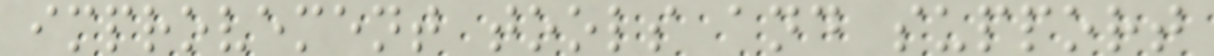improvement tools and support
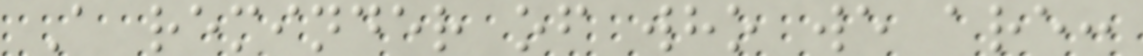A reminder of who we are:
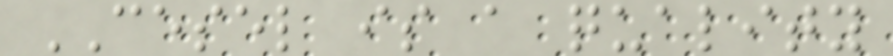CESEL is a quality
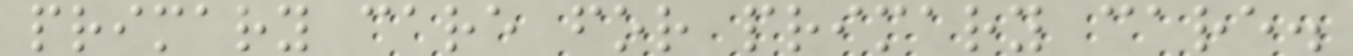primary care for primary care.
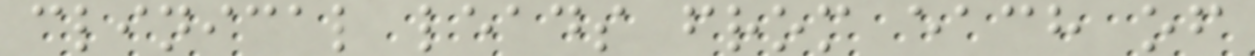clinical leads from each of
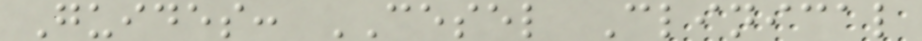Guides: CESEL Clinical
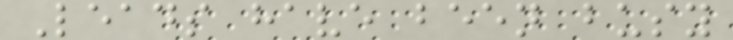Leads have been busy
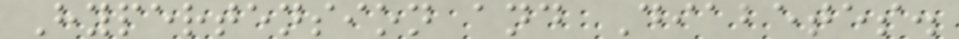Hypertension and Diabetes.
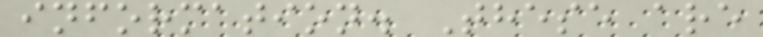information. These are
